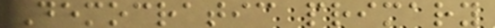Democratic primary
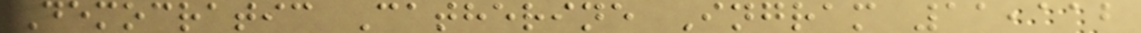Democratic Catherine Ingram 11,112
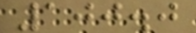100.0
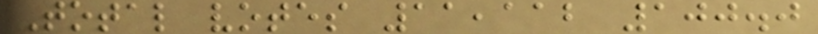Total votes 11,112 100.0
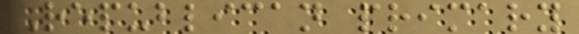Republican primary
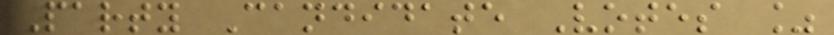Party Candidate Votes %
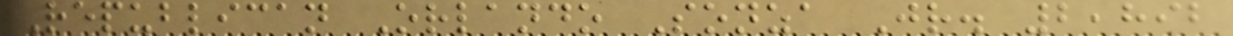Republican Orlando Sonza Jr. 2,892
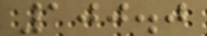100.0
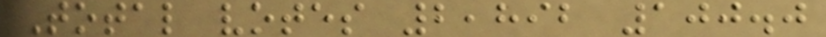Total votes 2,892 100.0
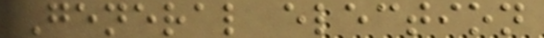General election
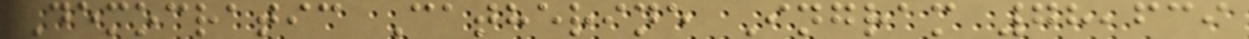Democratic Catherine Ingram 78,639
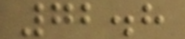72.8
